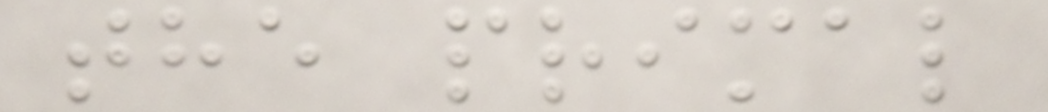the primal
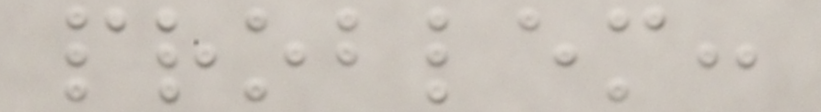problem:
